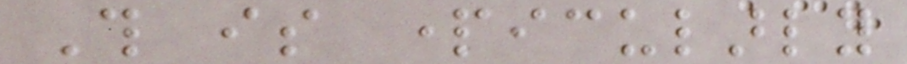This is particularly
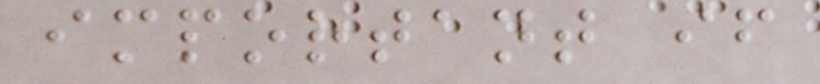important if
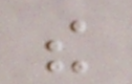the
